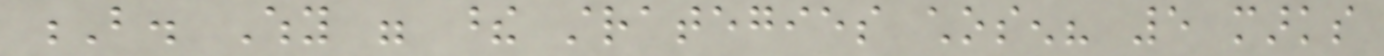B. Why were these strategies chosen? 5 marks
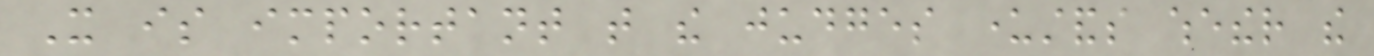It is important that the judges understands whether the
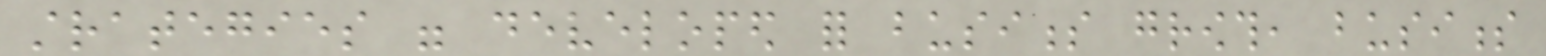strategies were developed for business growth, business
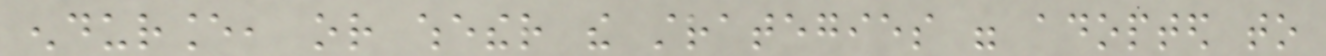endurance, or whether the strategies were adopted to
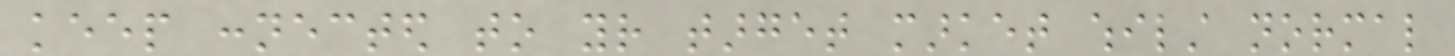keep connected to your target market whilst normal
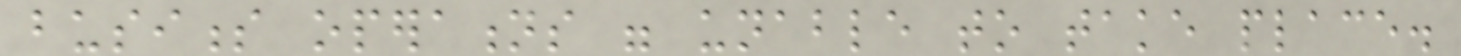business operations were unable to take place.
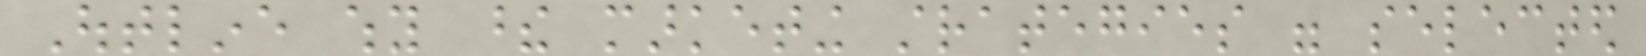Outline why these marketing strategies were selected
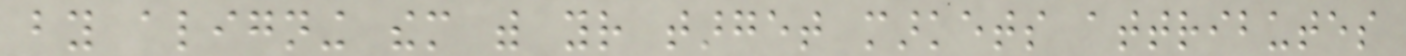by aligning them with your target markets attributes
